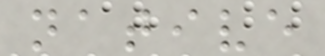native
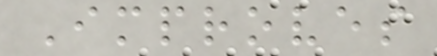Improves
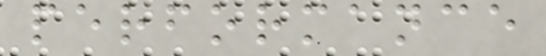performance
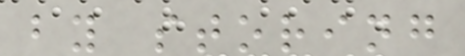by storing
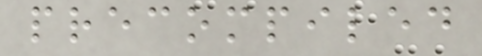precompiled
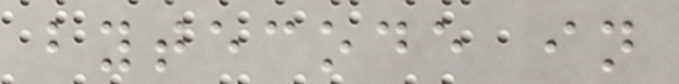bytecode in
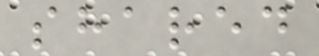shared
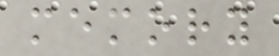memory
